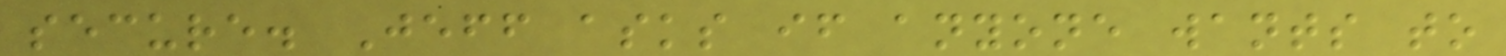secure. Jeff asks if anyone wants to
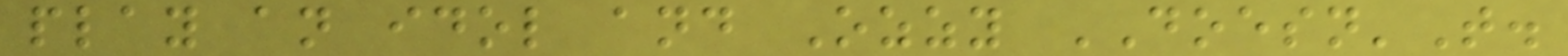play an idol and Ozzy DOESN'T.
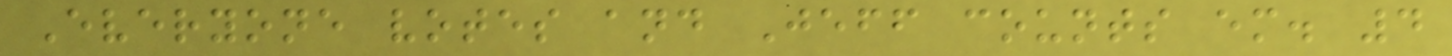Everyone votes and Jeff counts em. 4
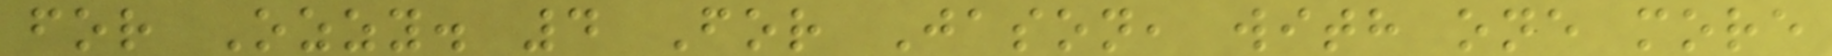for Ozzy. 4 For Jason, with one more
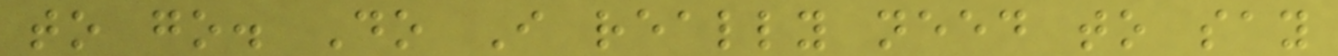to go. Do I really need to say
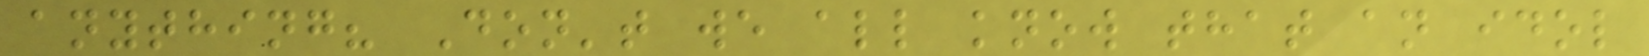anything? Don't we all know that an idol
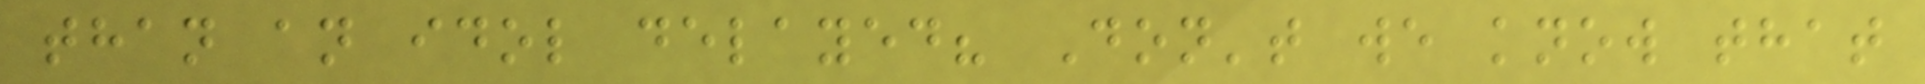than an idol delayed? Don't we know that
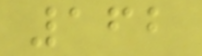162
